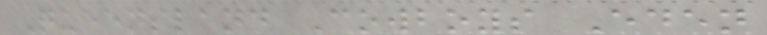Queensland Cowboys Eden
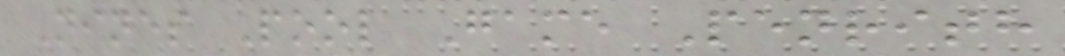Nines Pool Game Penrith
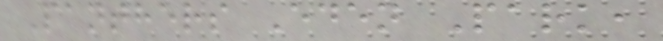Panthers Eden Park,
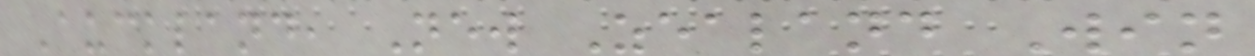Auckland, New Zealand Win
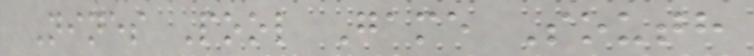Nines Pool Game South
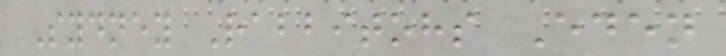Sydney Rabbitohs Eden
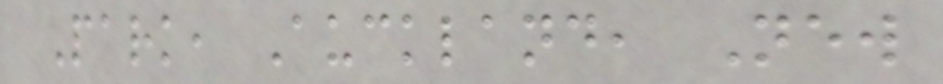Park, Auckland, New
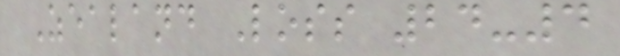Zealand Loss 24-4
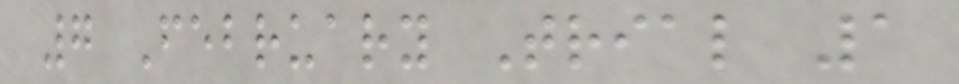7 February Trial 1
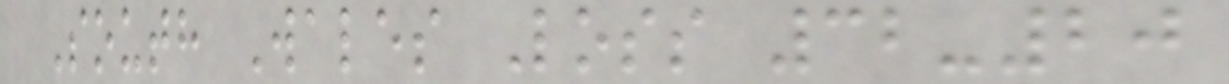South Wales Loss 32-20
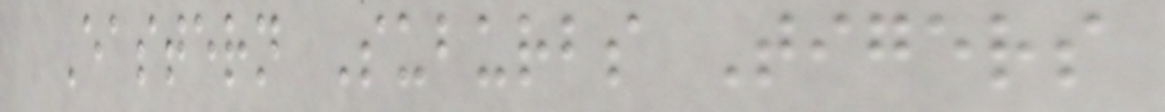Eastern Suburbs Tigers
